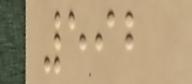592
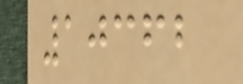10362
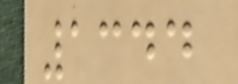1344
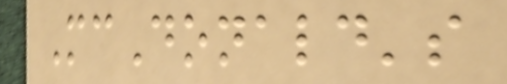McDonald's
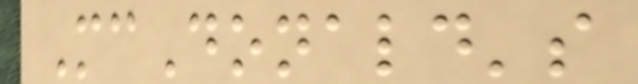McDonald's
